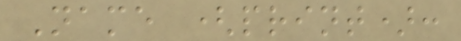Name (print):
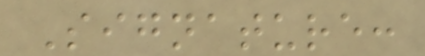Signature:
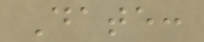Date:
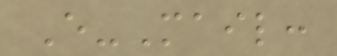E-Mail:
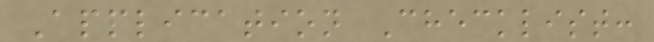Application Checklist:
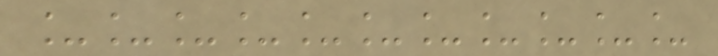___________
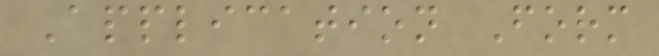Application Form
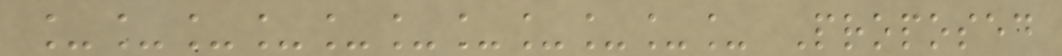___________ Proposed
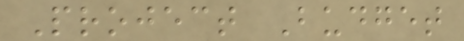Project Budget
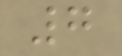7
